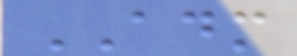ADM
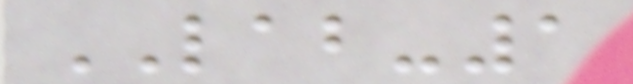LAB-1
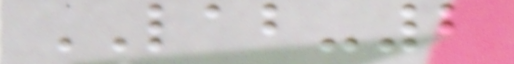LAB-2
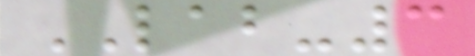LAB-3
